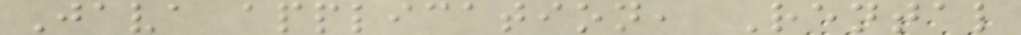Java application, Rental
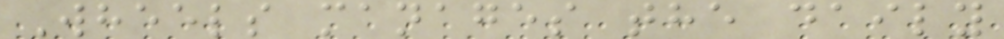Wheels manages the daily
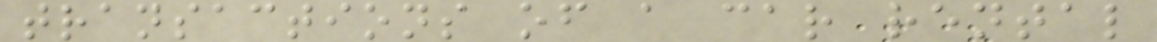transactions of a car rental
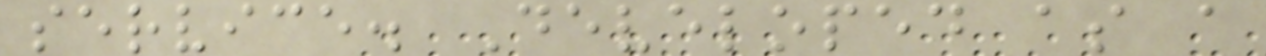service. Developed as a
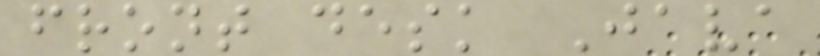front desk Java
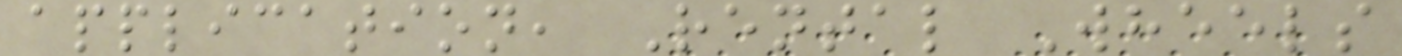application, Rental Wheels
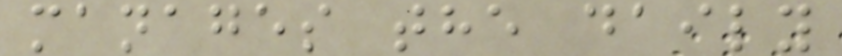manages the daily
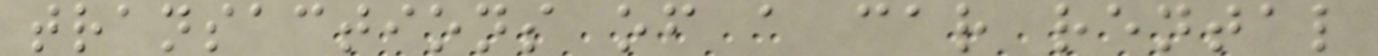transactions of a car rental
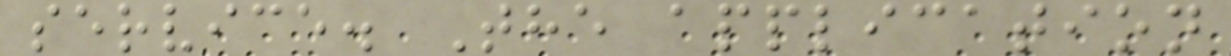service. The application
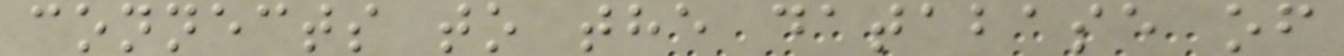connects to the database of
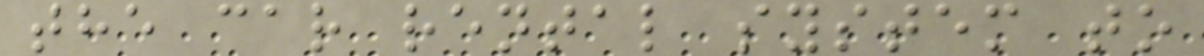the car rental system to
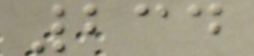234
